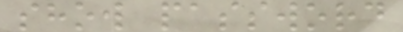show password
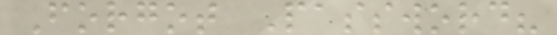Forgot Password?
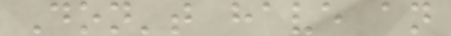Don't have an
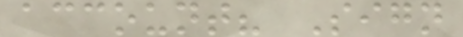account? Sign
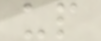up
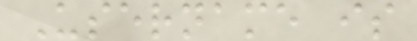Username is
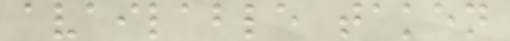available taken
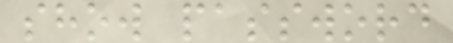show password
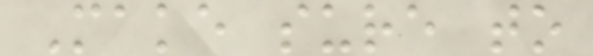Make sure to
